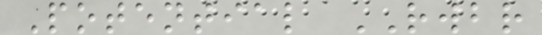Potential RWBR
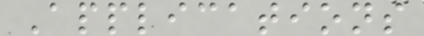Applications
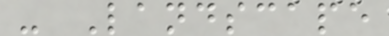- Landscape
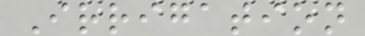Irrigation
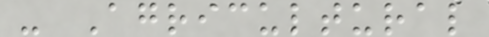- Agricultural
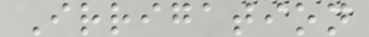Irrigation
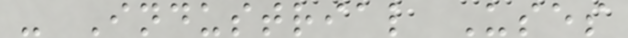- Industrial Uses
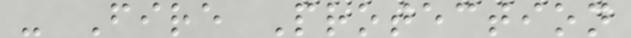- Fire Protection
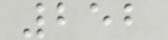252
